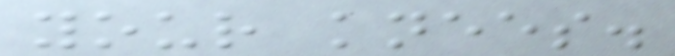your knees.
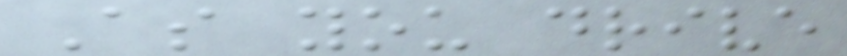As you drive
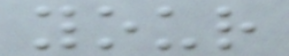your
